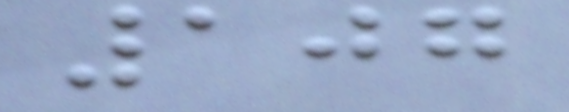107
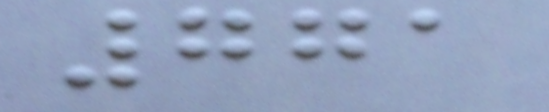771
